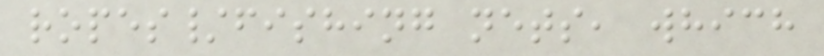ropes/fishing nets, which
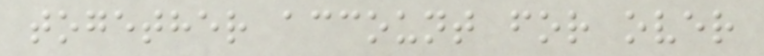together account for over
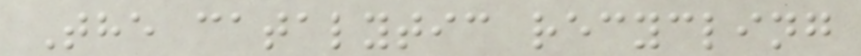The catalytic recycling
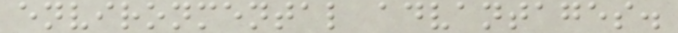environmental advantages.
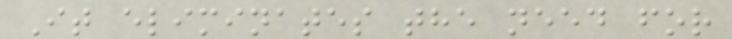It eliminates the need for
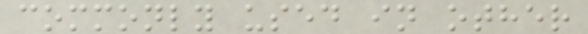commonly used in other
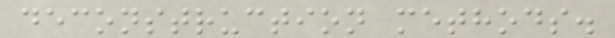deconstruction methods.
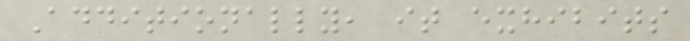Additionally, it exhibits
